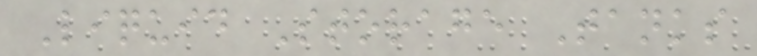Liquid Storage Tanks
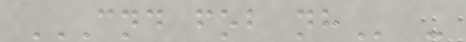CND FOB NH -
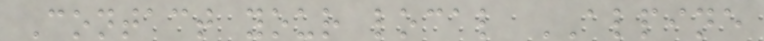Contact your local ALPINE
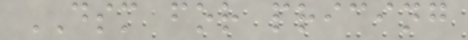DSM for pricing
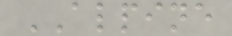ALPINE
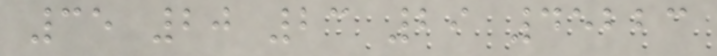35 20 23 29 45223
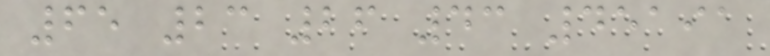65 23 26 43 45191
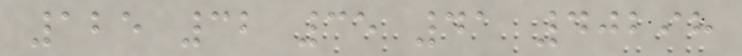125 32 35 41 40298
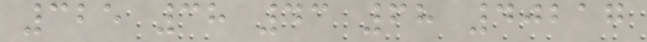325 38 43 68 40217
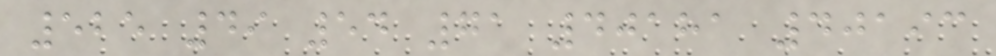525 49 54 71 40181 40193
